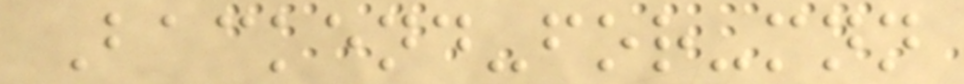Backend-for-mnn
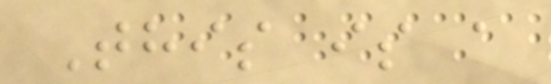This is a
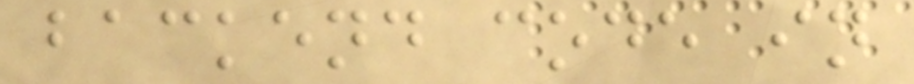backend code in
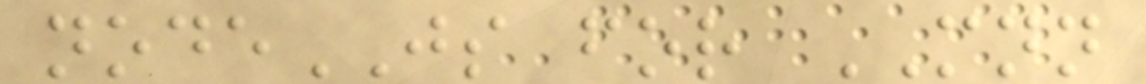nodeJS for MNN
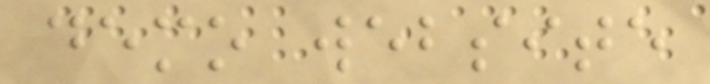demo website
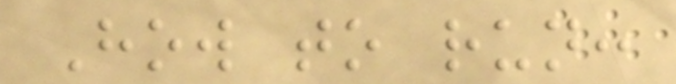How to run:
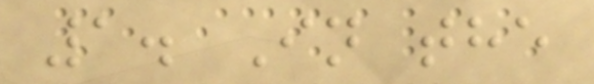1. In the
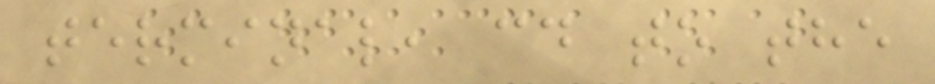terminal, cd to the
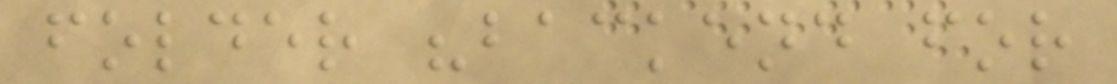folder "backend for
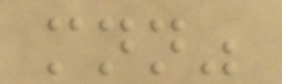mnn"
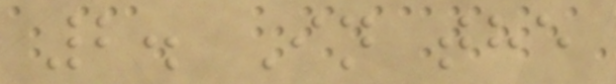2. In the
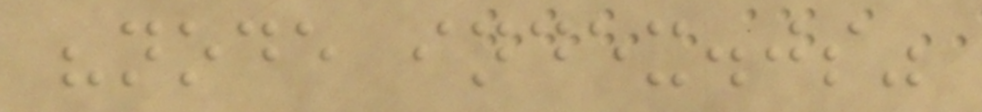"node index.js"
